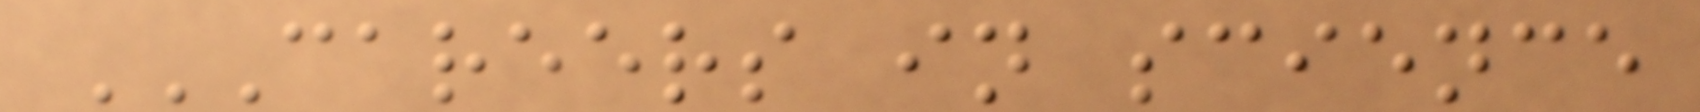CAREERS IN SCIENCE
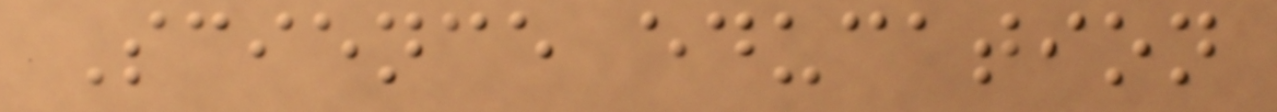Science education
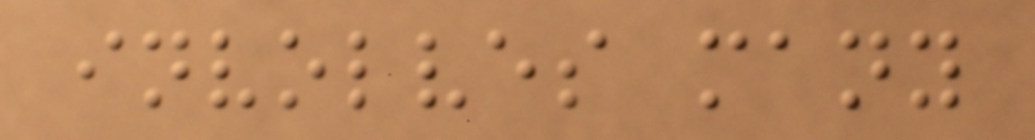involves many
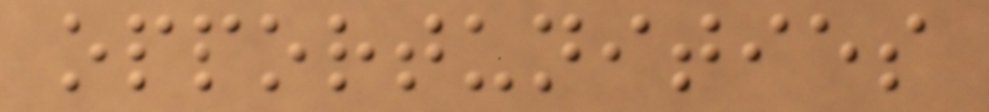opportunities
